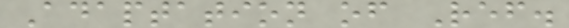Adaptation of Ref.
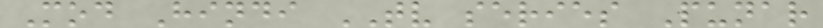Mod Hindi TV series Punar
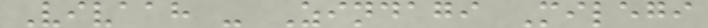Vivaah - Zindagi Milegi
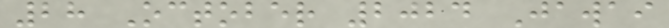28 October 2024 Jawai
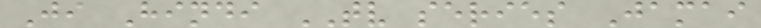Ji Hindi TV series Jamai
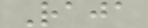Raja
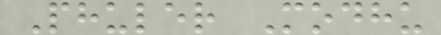Phuler Modhu
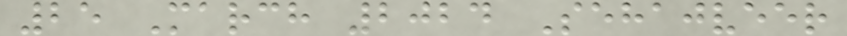25 March 2024 Sehajveer
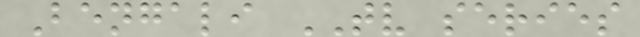Bengali TV series
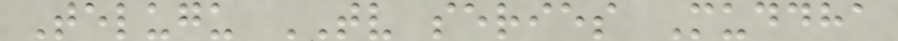Telugu TV series Muddha
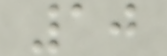10
